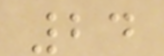24
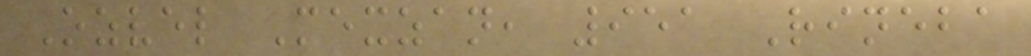Ozvel Mexzan, 951 Rineba
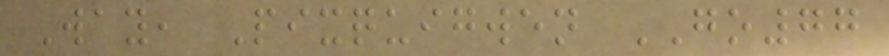Way, Pixquigwen GO77
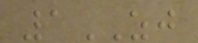1ZJ
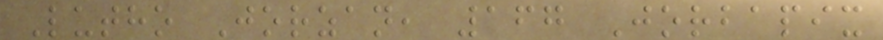Lutho Jorzan, 167 Jorbapix
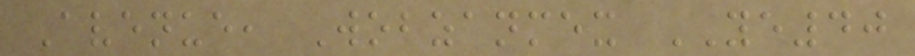Avenue, Wobzanmex YE40
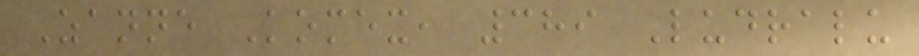Zanne Komex, 389 Ludralu
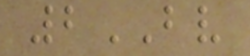2BV
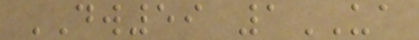DW59 1UA
